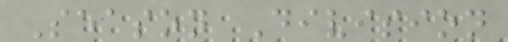Season Division
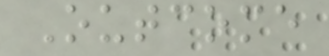Outcome
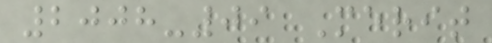2008-09 Merit
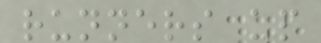runners up
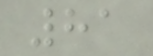81
